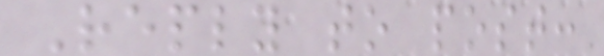Reply to post:
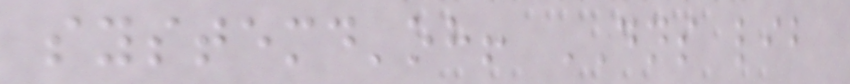systemd'oh! DNS lib
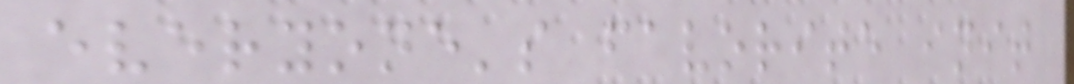everyone's favorite init
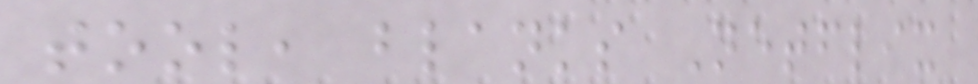tool, blanks Netflix
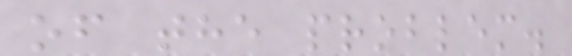of the problem.
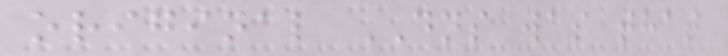original DNS was that
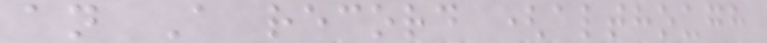an A record (although
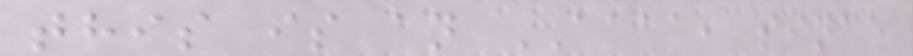this is an AAAA, since
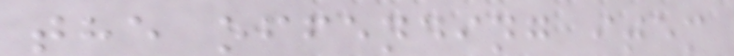the offending item
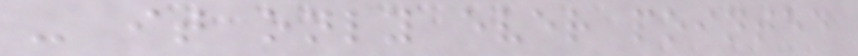- it only ever pointed
